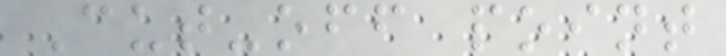Cut-off point
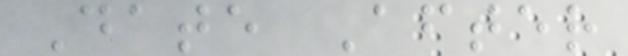Date After
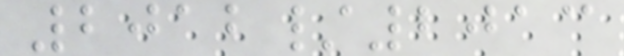2012/2013
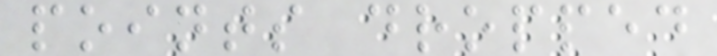points dropped
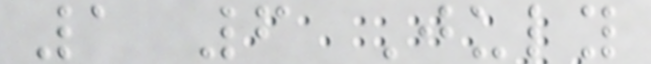1 6 July
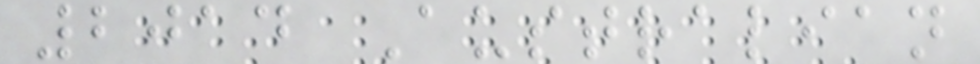2014 Australian
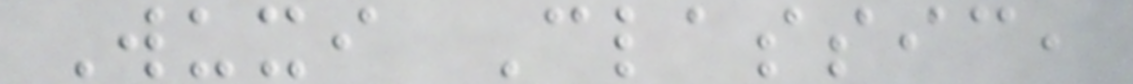Wuxi Classic,
